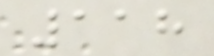118
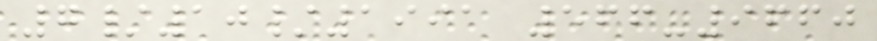7/10/1991 566-9660
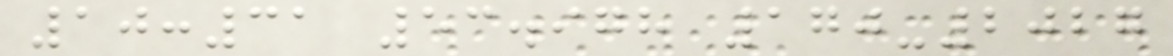10:31 53.978 170-2027
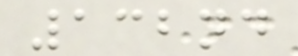132nd
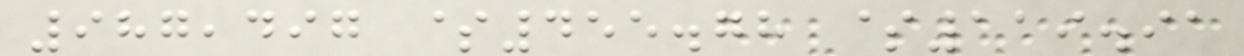987,497 $455.78 $119.91
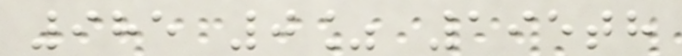985 0% 195th
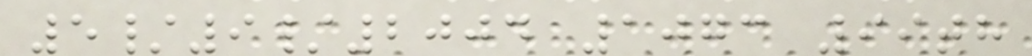5/9/2004 1073 99th
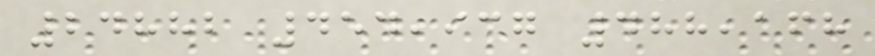24882 454,937 488,168
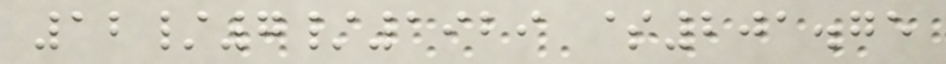12/7/1929 $201.75
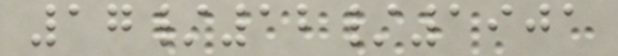17/12/1901
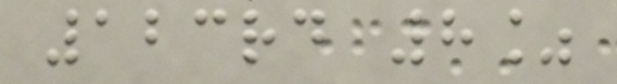123rd 8%
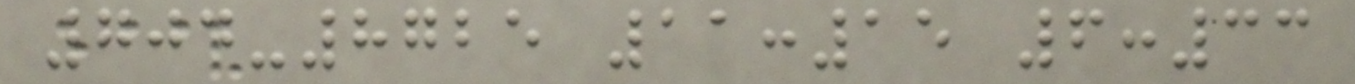704-8725 11:15 6:33
